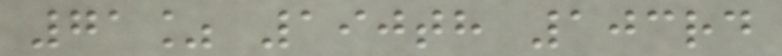71% 190th 103rd
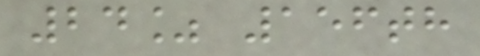24% 156th
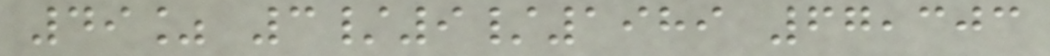49% 3/9/1989 67,303
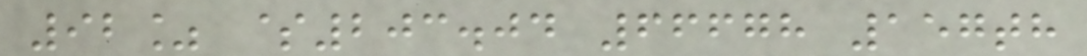92% $203.04 66678 157th
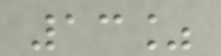13%
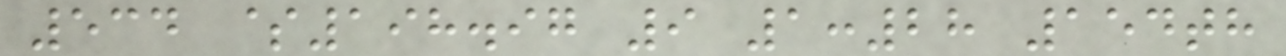534 $198.97 9 1:28 154th
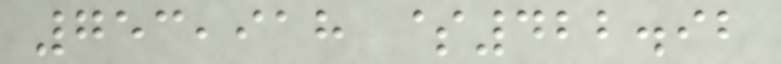753,918 $422.92
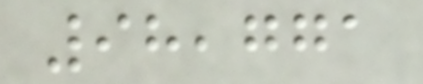98,771
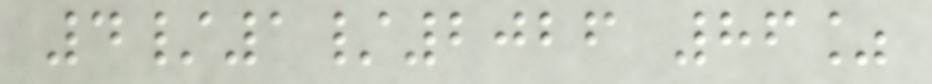4/1/2026 86%
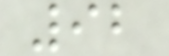92
